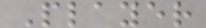Player
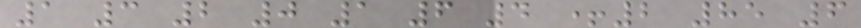1 3 2 0 1 6 4 +2 85 6
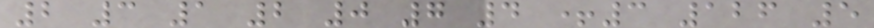2 3 1 2 0 7 4 +3 126 5
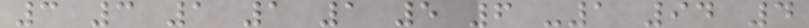3 3 1 1 1 5 6 -1 94 4
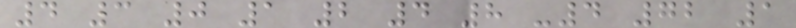4 3 0 1 2 4 8 -4 72 1
